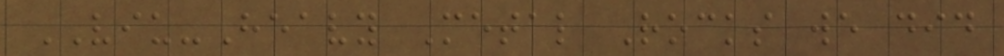VIU-Heavy Metal Rocks we did
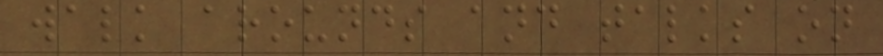walk arounds and talks on
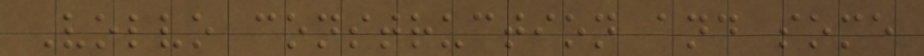Volvo construction and some
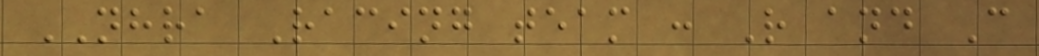NHRA Racing team : R and C
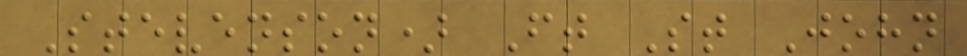Stevenson) Ft St John
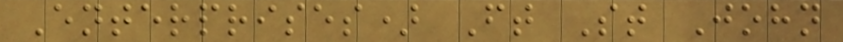Enterprises) Ft St John
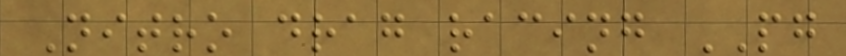Nitro drag racing PG
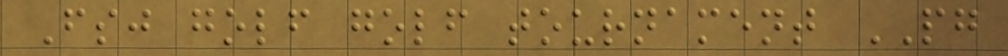Fsj golf golf tournament PG
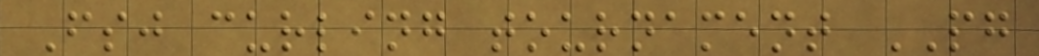Fsj curling tournament PG
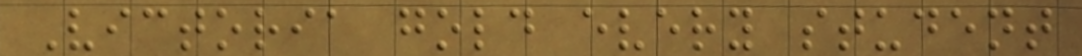Victoria gold every student
